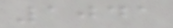1041
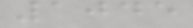1045
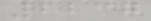2237
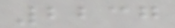2237
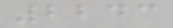2243
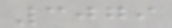3079
